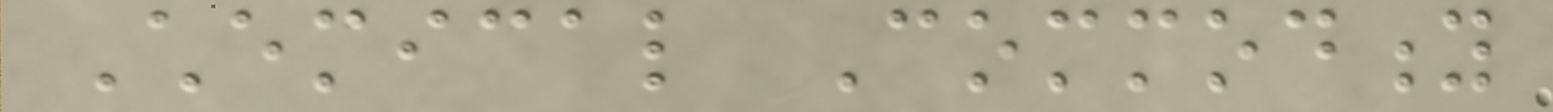Chemical Commodity
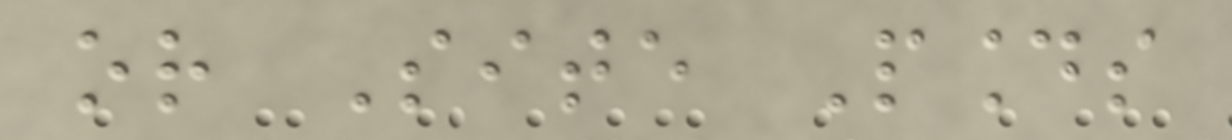or Site Pounds
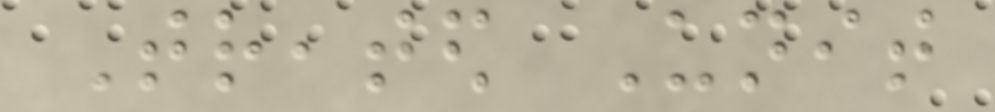Treated Unit
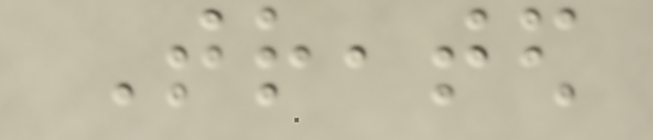Treated
